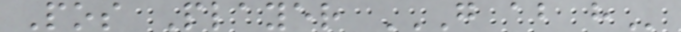Pos Player G AB H
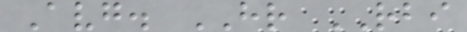Avg. HR RBI
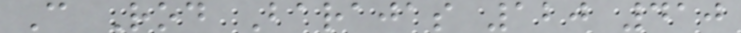C Rod Barajas 120 410
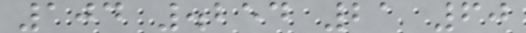104 .254 21 60
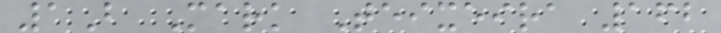1B Mark Teixeira 162
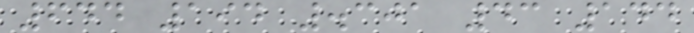644 194 .301 43 144
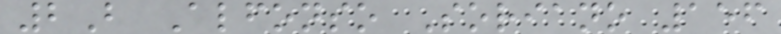2B Alfonso Soriano 156
